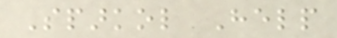Sparkol Help
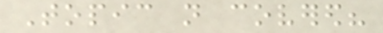Topic not covered?
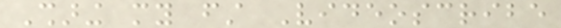Sharing my first Videoscribe
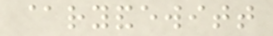@ryandewitt
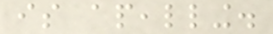is apealling.
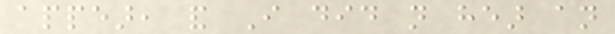appear, and I did not hear an
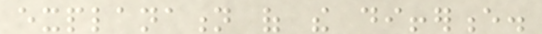explanation of the difference.
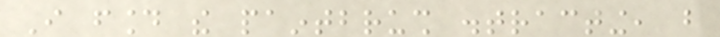I found the paintbrush distracting, but
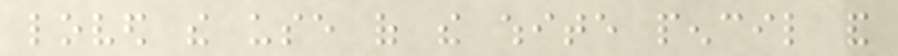loved the use of the white pencil and
